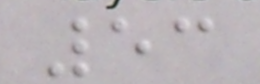53
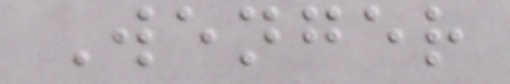Wenger
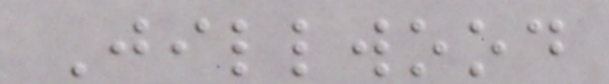Jillwood
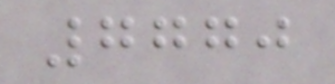7770
